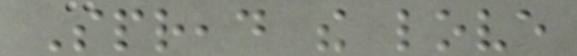Spread the love
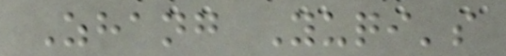Zhang Yuqi's
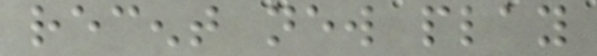recent new play
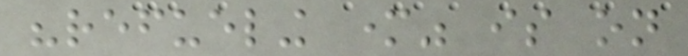"refueling mother" is on
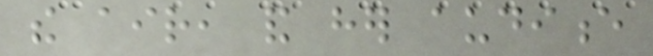the air, and her audience
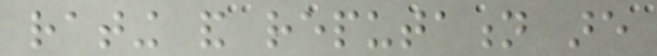rating and reputation are
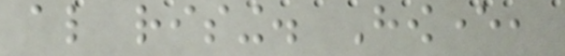also rising. However,
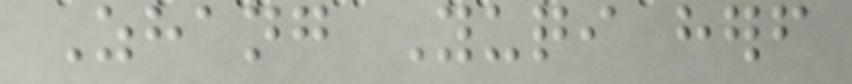Zhang Yuqi herself
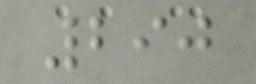290
